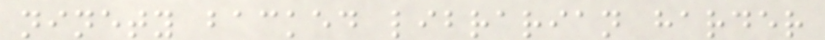ninety backed librarian harder
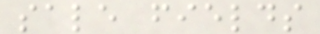sale fields
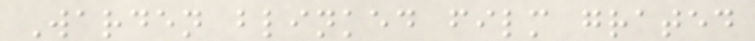Warden blinked film grated
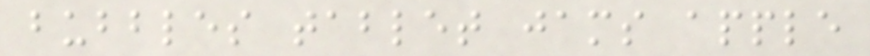bubbles tablet jams apple
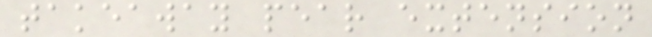takeaway pear extension
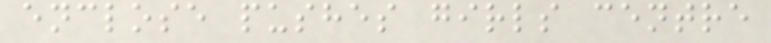enclose pushes girls centre
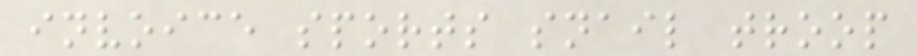invoice sports snail troop
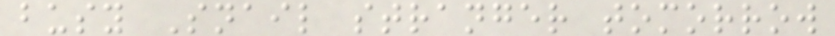busy Snail stranger tomorrow
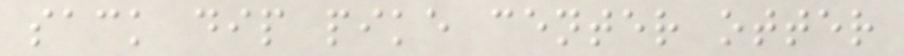sack dip pike center otter
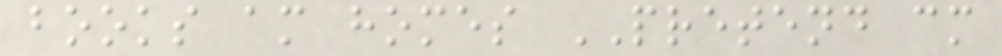books am homes PRETEND cm
